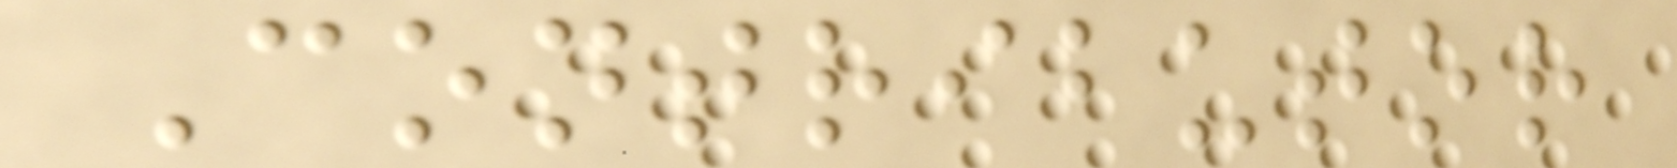Contributor
